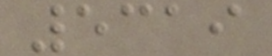5319
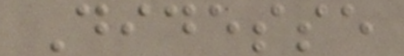Didesse
